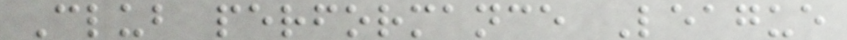Club performance League
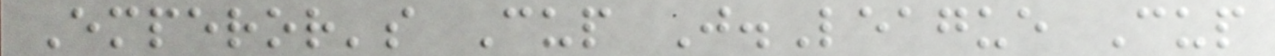Emperor's Cup J.League Cup
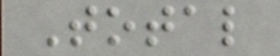Total
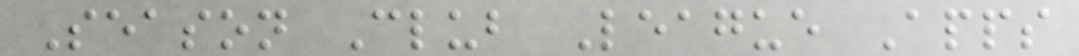Season Club League Apps
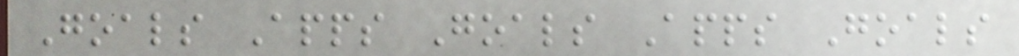Goals Apps Goals Apps Goals
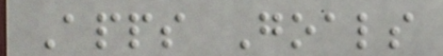Apps Goals
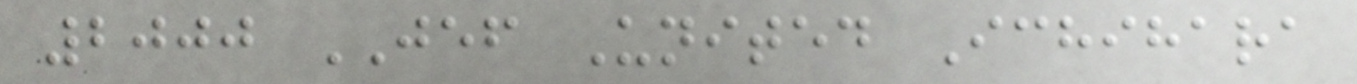2000 JEF United Ichihara
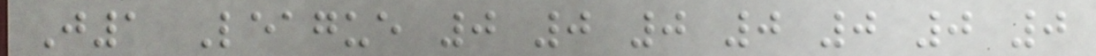J1 League 0 0 0 0 0 0 0
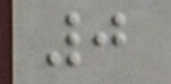0
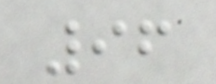96
